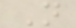N
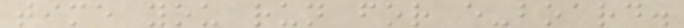time you run for e-board.
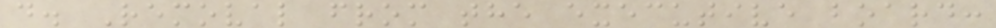d. Removal from the executive board:
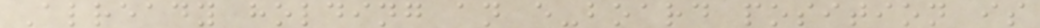Already holding an e-board position is
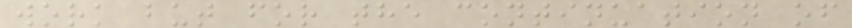work but for the continuation of
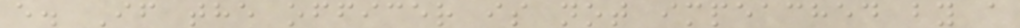e. If the officer is not impeached by a
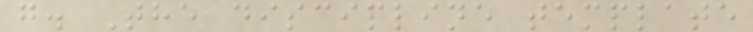g. The discipline template
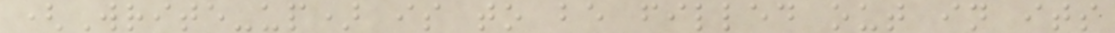(Write-up) is to be filled out in its
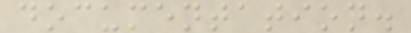documentation.
